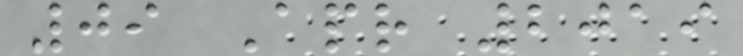09 Apr 2019
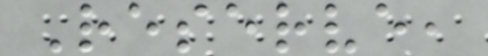Reserve,
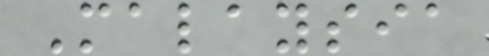Malaysia
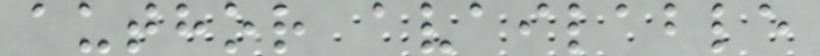author available
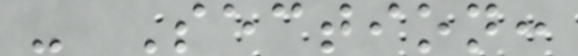- Section:
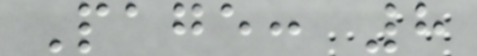Page: 8
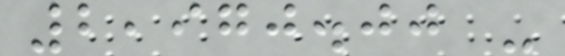2,970.00 -
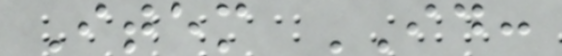Item ID:
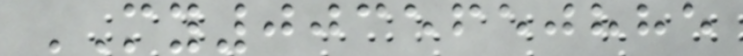MY0035650885
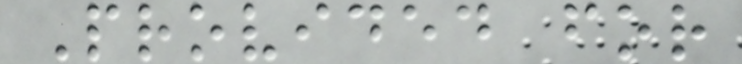Provided for
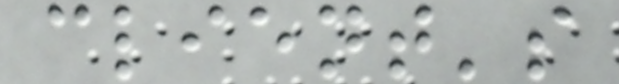client's
